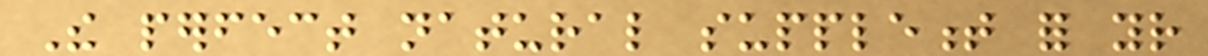The perfect natural supplement for your
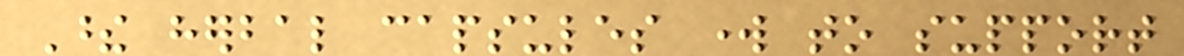These herbal capsules work to support
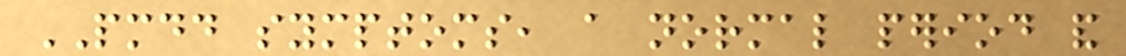PMDD symptoms, a normal period and
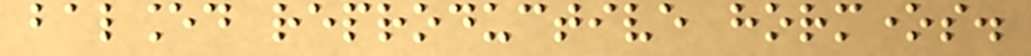balanced reproductive hormones.
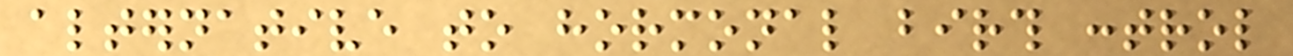alternative to hormonal birth control
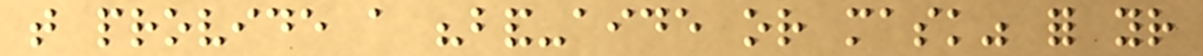that provide a "band-aide or mask" for your
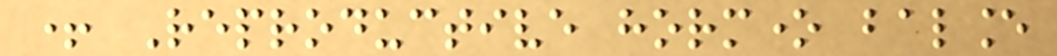+ Reproductive hormone balance
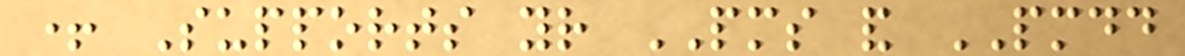+ Supports your PMS and PMDD
